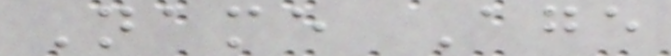Name Age
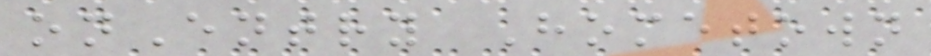onEntry Hometown
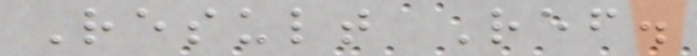Result Ref.
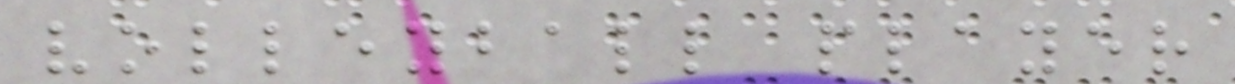volleyball player
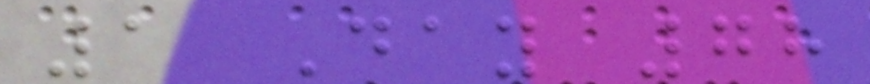1 Day 78
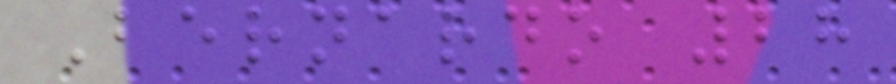Bernardo 28
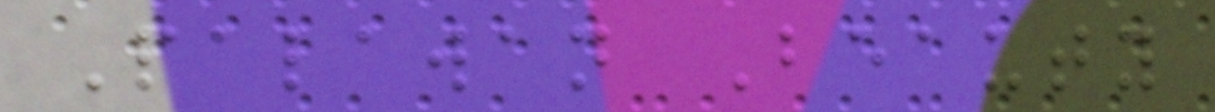Palawan Beauty
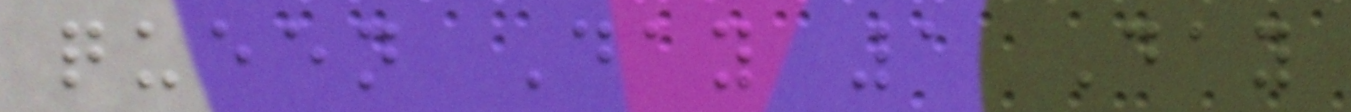queen Day 1 Day
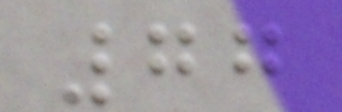77
